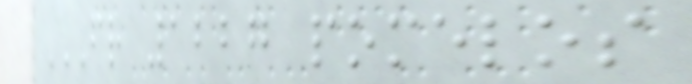FR 1227 POMELOS
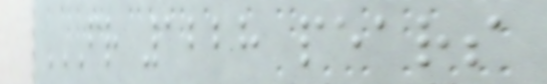FR 1228 PEARS
